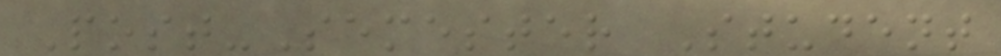Post-Semester Student
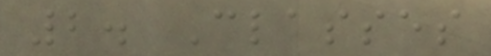2. Classes
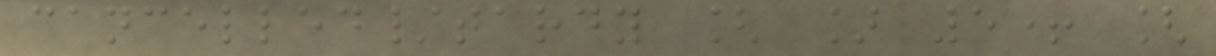cancelled/tardy [ ] 5+ [
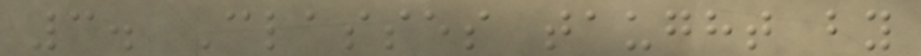3. Classes taught by
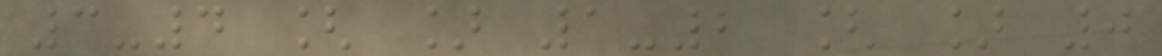3-4 [ ] 1-2 [ ] 0
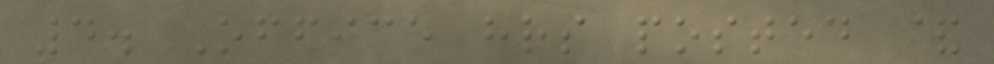4. Office hrs posted &
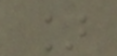]
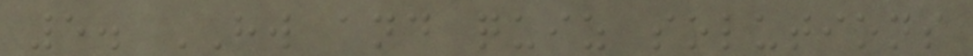5. HW and quiz solutions
